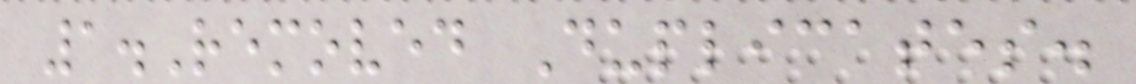1.Removed Duplicates.
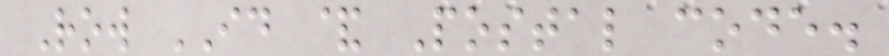Row ID & Postal code.
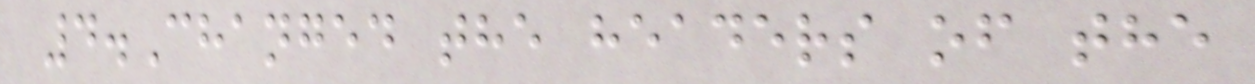4.Changed the headers of the
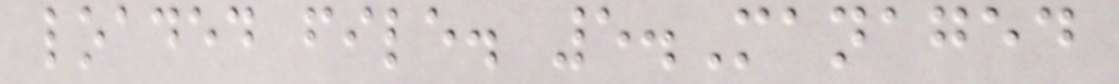loaded file. 5.Managed
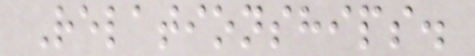Relationships.
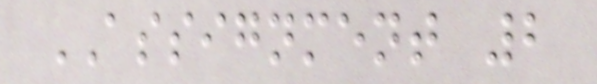ASSIGNMENT 2
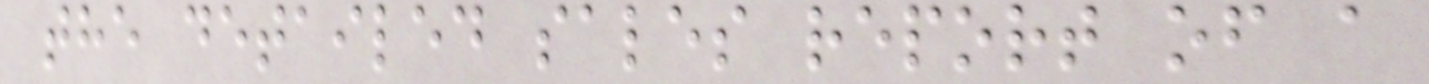the detailed sales report of a
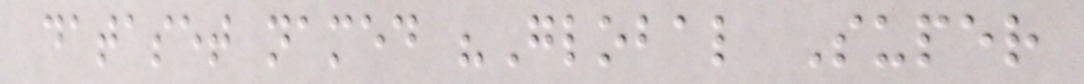dataset named "Global Super
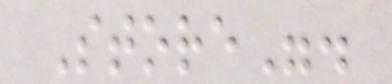Store".
